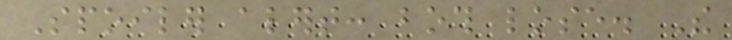Spoiler alert: both lose. The
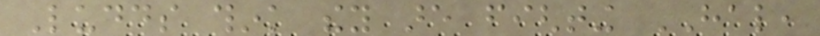Ludds think they are fighting HAL,
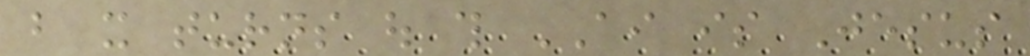but it turns out this AI is Jesus
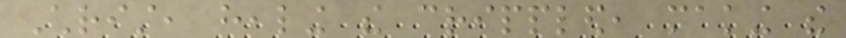Christ, healing the crippled, making the
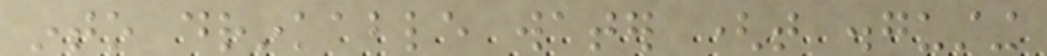into drinkable water (that disgusting
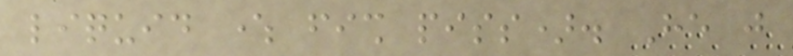liquid where fish piss). He just
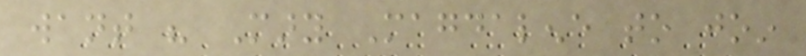want his Mary Magdalene to join
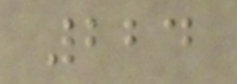224
